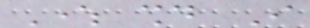Where should I
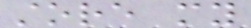store my
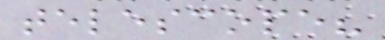telescope?
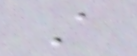A
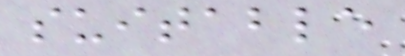suitable
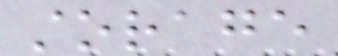storage
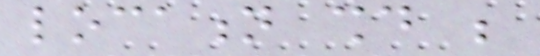location should be
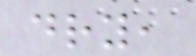dry,
